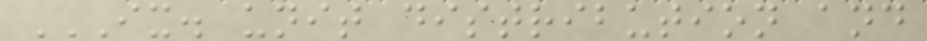IX. UNIT DISTRIBUTION AND
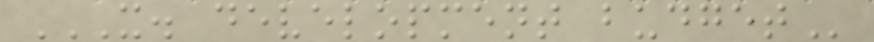X. DEVELOPMENT BUDGET
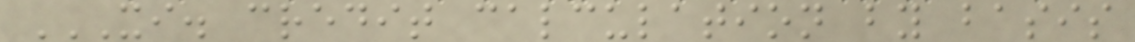XI. CREDIT CALCULATION BY BASIS
